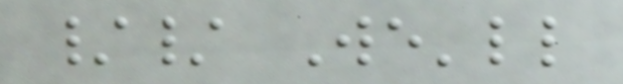// We'll
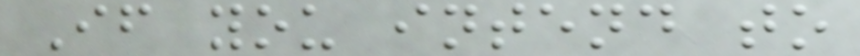If you intend to
